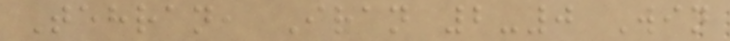Tehran, Iran 2-0 Win
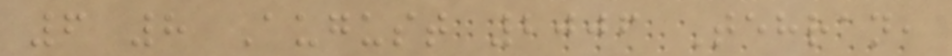6 8 August 2006 Tehran,
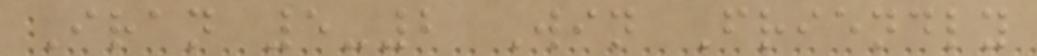Iran 5-2 Win Friendly
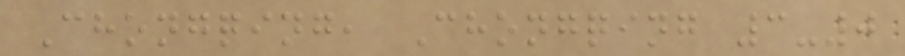Chongqing, Chongqing 3-0
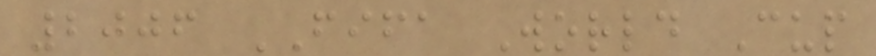2006 FIFA World Cup
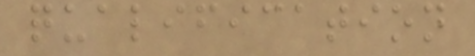qualification
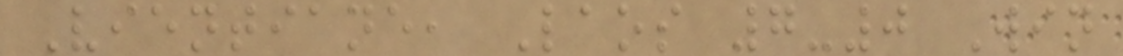Vientiane, Laos 7-0 Win
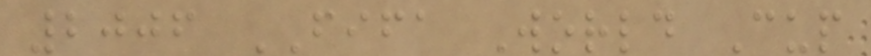2006 FIFA World Cup
